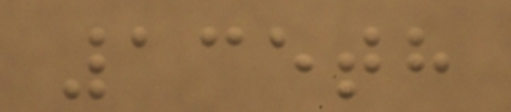135th
